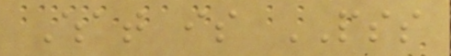What is PSS
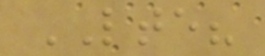LTE?
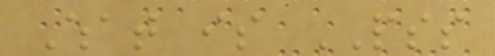What is PSS
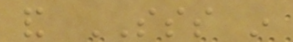and SSS in
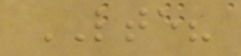LTE?
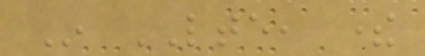In LTE, there
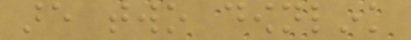are two downlink
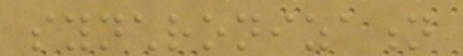synchronization
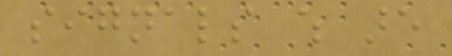signals which are
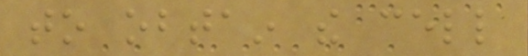to obtain the cell
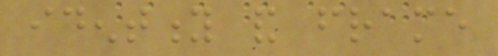identity and frame
